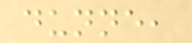dunne,
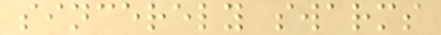sincerely swarms
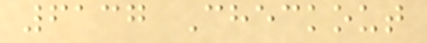6137 Checkout
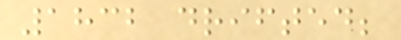1832 drifted;
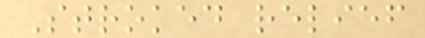Stroked relief
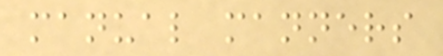manual manners
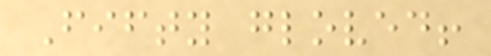Fifty gloved!
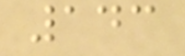143
